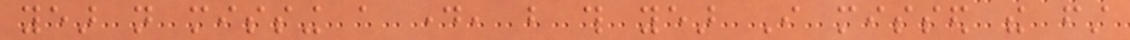year not missing a day, but this year I missed the first
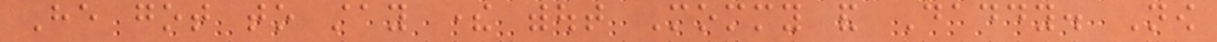He got to stay there without Mommy and Daddy. Now
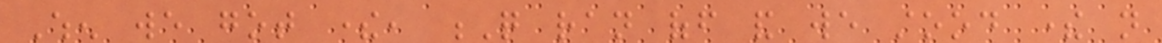When we got there, Q ran off and we stood there not
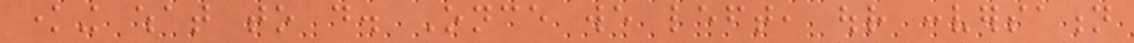knowing what to do. Once we left, our conversation
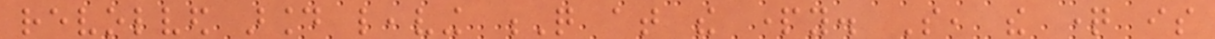revolved around leaving Q at the party. So, the question is
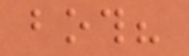both?
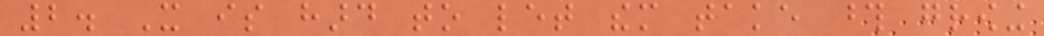2. It is hard to let them take those growing
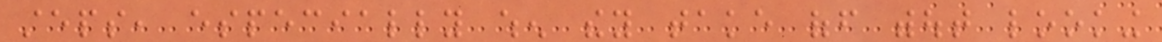steps, especially when they take off without looking
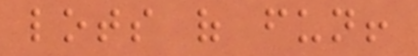lots of fun!
